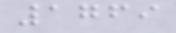1769
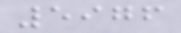5976
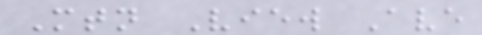Mtn View Ave
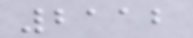2112
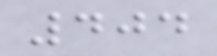404
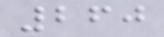260
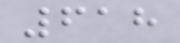618
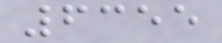6355
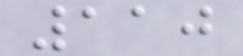110
